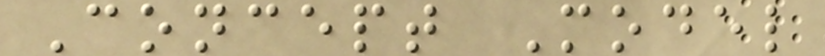Concept Model
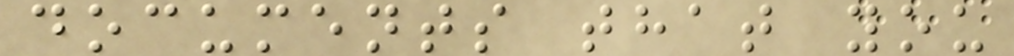documents that you
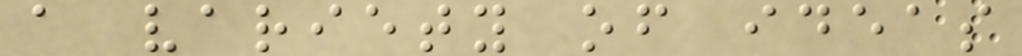a variety of ideas
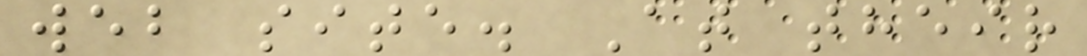web site. At their
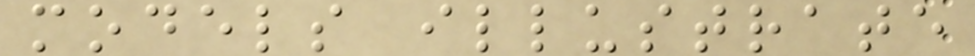models illustrate
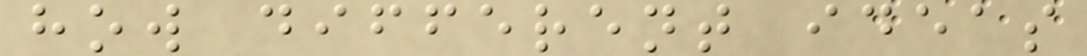how different ideas
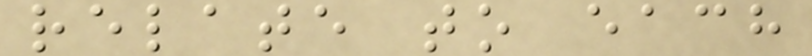relate to each
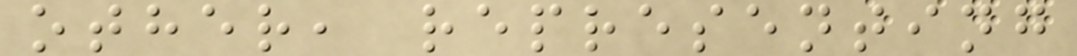other, representing
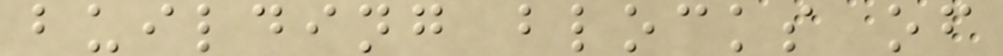building blocks of
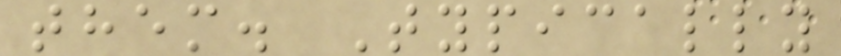them. Typically
